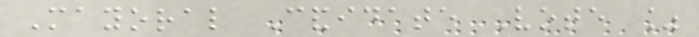Mayoral Candidate Vote %
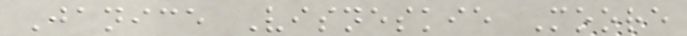Janice Visneskie Moore
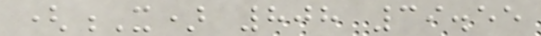(X) 808 39.55
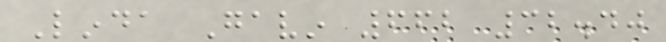Linda Gavin 662 32.40
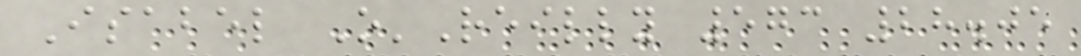Isabel O'Reilly 573 28.05
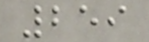259
